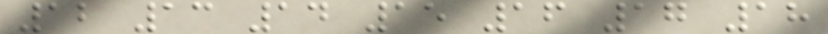12 13 14 15 16 17 18
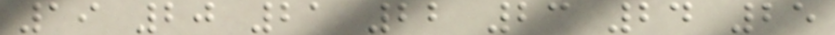19 20 21 22 23 24 25
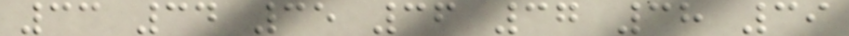33 34 35 36 37 38 39
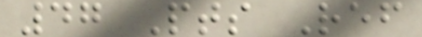47 Pts Ref
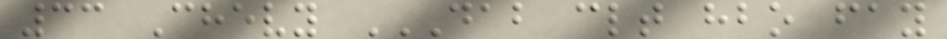33 Chevy DAB CLT HBO FAY
